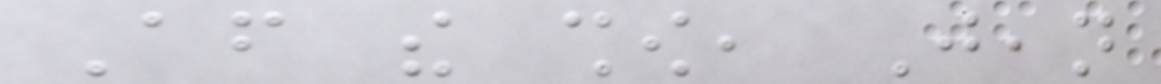After the show, Jean
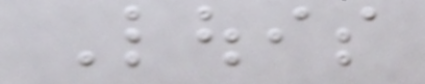Louis
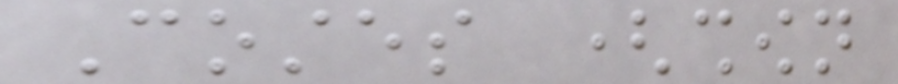Costes (shown
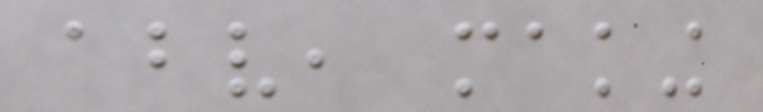above, making
